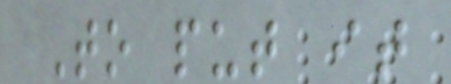To put it
